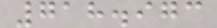718.973
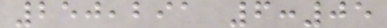250,291 6:05
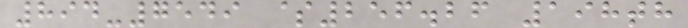894-7549 $256.26 198th
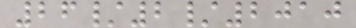26/2/2010
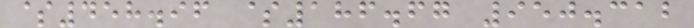$458.96 $186.67 950.312
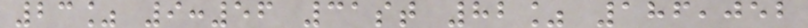23% 9:56 31st 82% 186,052
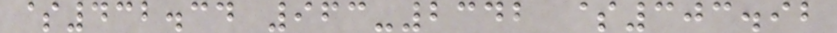$432.34 963-2342 $303.92
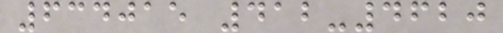634015 412-4620
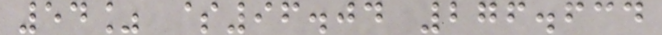54% $96.04 276.634
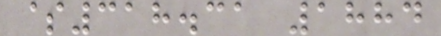$318.31 1884
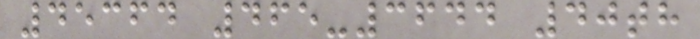45364 465-3644 40th
